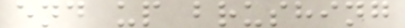end up brushing
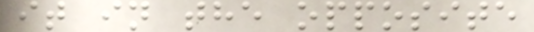it in the opposite
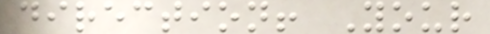direction! Your
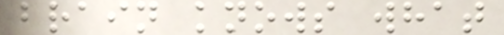brain knows what
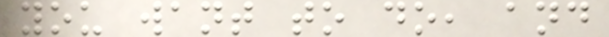you want to do, and
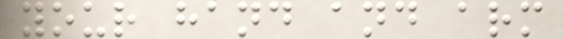your hand and arm
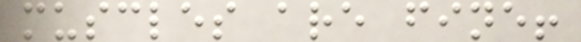muscles are fine!
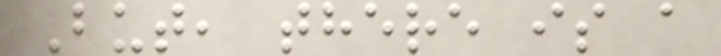But, there is a
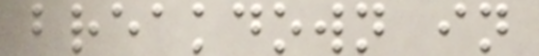breakdown in
